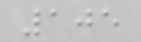105
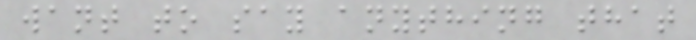want to say anything that
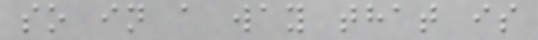so in a way that is
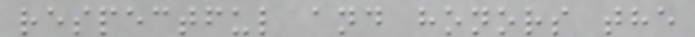respectful and honors the
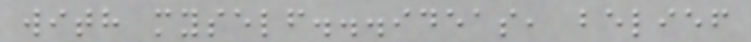with myself...ideas, belief
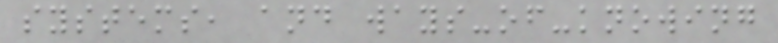systems, and ways-of-knowing
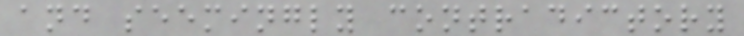and seemingly contradictory
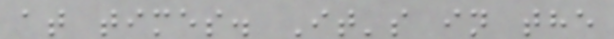at times. It's in the
